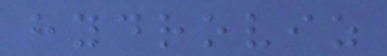hydroviz
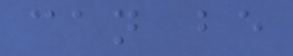can be
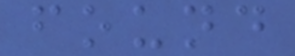found
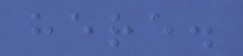here.
